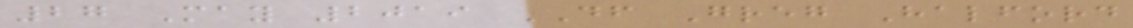27 May 2019 DF Greg Halford
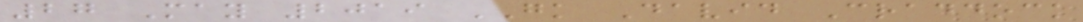27 May 2019 GK David Craddock
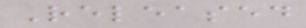Released
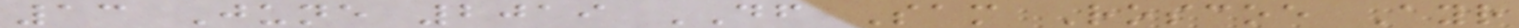13 June 2019 DF Sam Roscoe Ayr
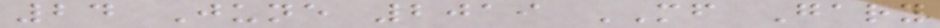24 June 2019 MF Gary
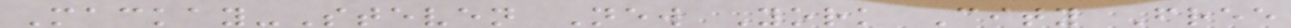Mackay-Steven New York City Free
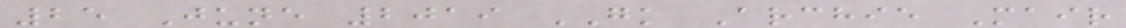25 June 2019 GK Archie Mair
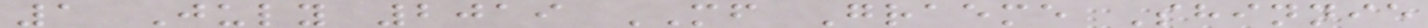1 July 2019 MF Graeme Shinnie
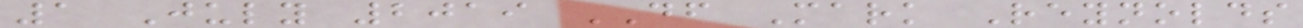1 July 2019 DF Mark Reynolds
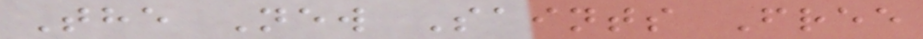The New Saints Free
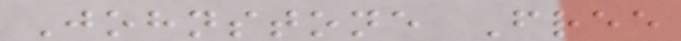Johnstone Free
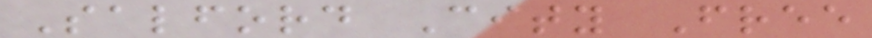Salford City Free
